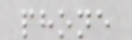phone
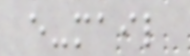e-mail
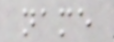name
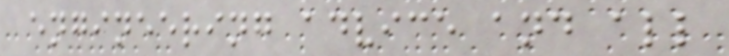engineering advice and all
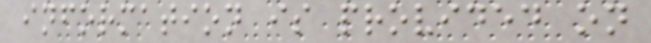information is provided on
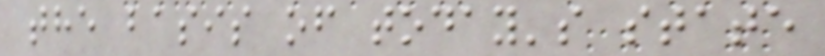the basis of today's state
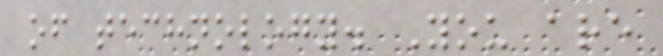of technology. You are
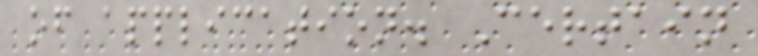of application. Certain
